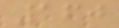160
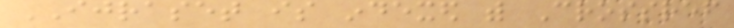IJRASET is indexed with Crossref
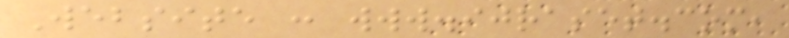Website : www.ijraset.com,
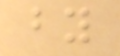by
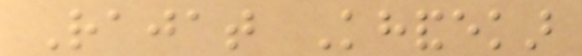Rajat Khandekar
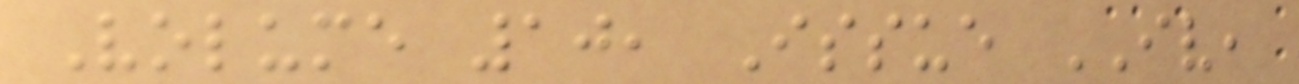Volume 10, Issue IV,
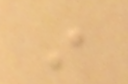in
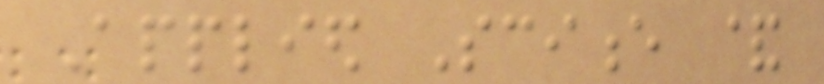Applied Science &
